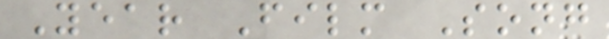Year Film Song
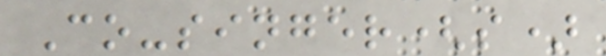Co-singer(s)
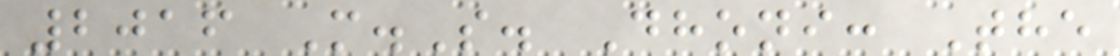2016 M.S. Dhoni: The
